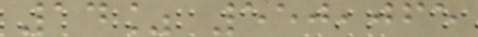14% 550,065
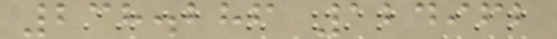238.286 124962
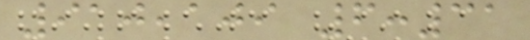910,109 6:31
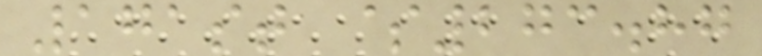171st $273.87
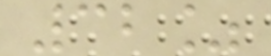32%
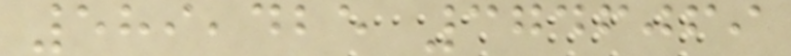589,425 3746069
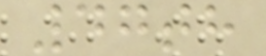47th
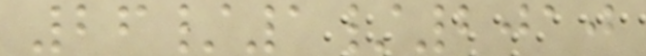26/1/2010
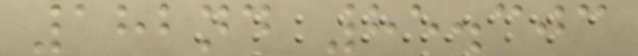182nd 85.303
